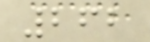262
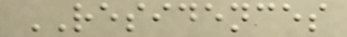RESIDENCES
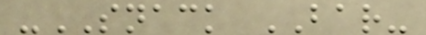-SNACK BAR-
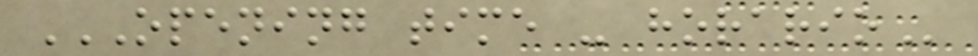OPENING TIME - HORARIO
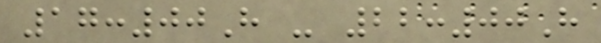17:00H - 22:00H
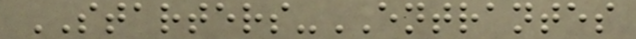STARTERS-ENTRANTES
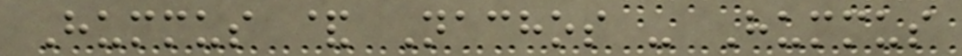Hummus & Nachos - Hummus
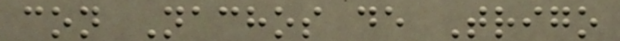con Nachos de Trigo
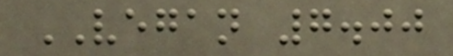VEGAN 7.00
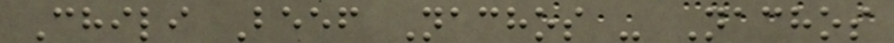Chili Beef Nachos - Nachos
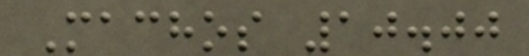Machos 10.00
